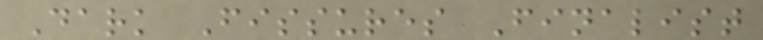Dark Fissures Finalist
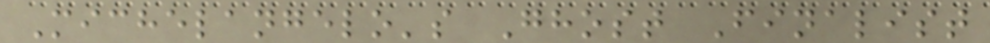Michelangelo's Ghost Finalist
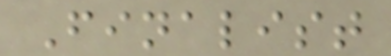Finalist
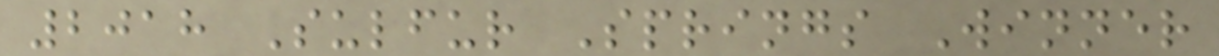2018 Sulfur Springs Winner
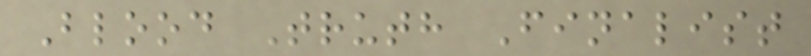Blood Truth Finalist
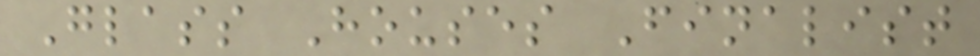Glass Houses Finalist
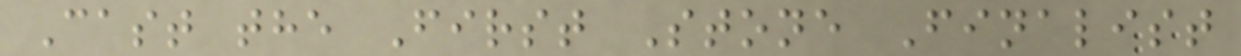Cast the First Stone Finalist
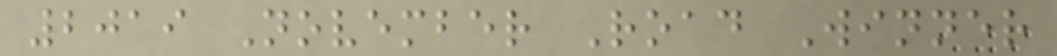2019 November Road Winner
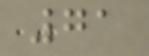71
